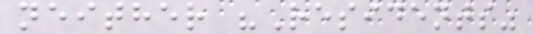neither "Residents"
